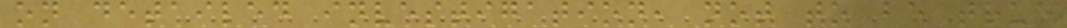on detailed investigation, not to be true
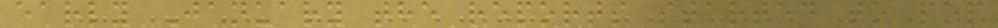early January the reports started to pop
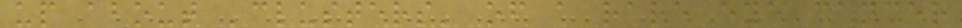up about 'clusters' of a rare eye cancer
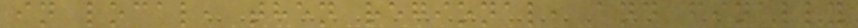in local, then regional, and finally
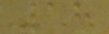18
